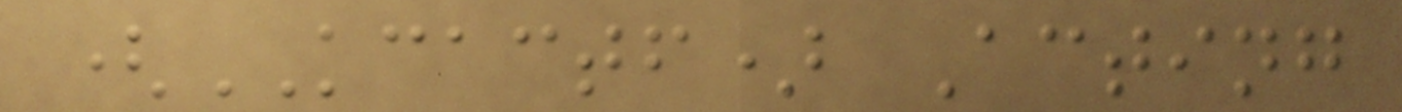(KCACTF) Acting
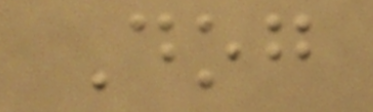Dog
